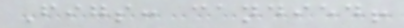Figs: candied!
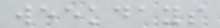weekdays
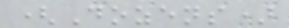(Dozens)
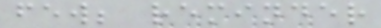few; reminder
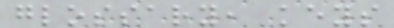glossary, keys
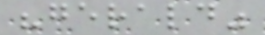"gerald"
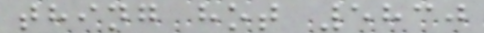thing hot 5830
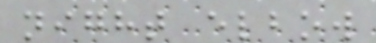night elbow
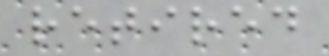retired
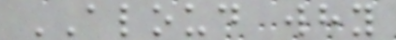ALOUD why
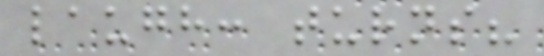laugh: turns?
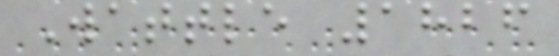Wattle 1826
